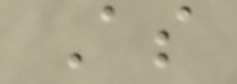As
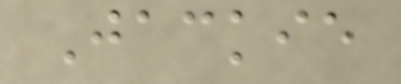Jackie
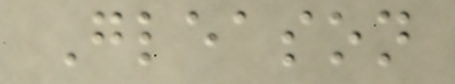Gleason
